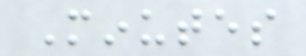Minutes
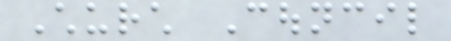Church Council
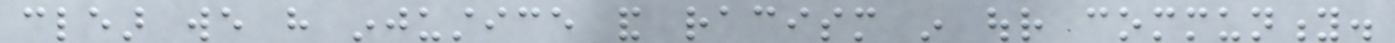clear we have injustice and racism in our community.
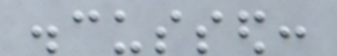discussed:
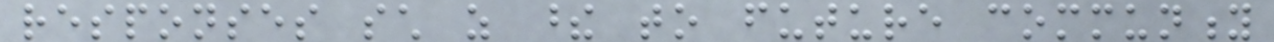responses such as these to future community
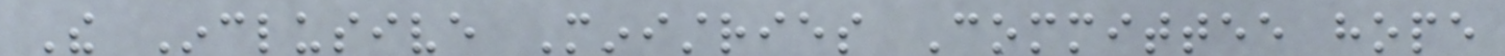The Inclusive Ministries Committee hope
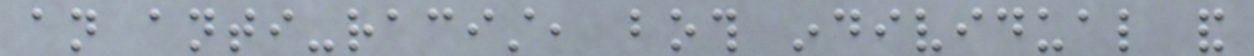an anti-racist, both individual and
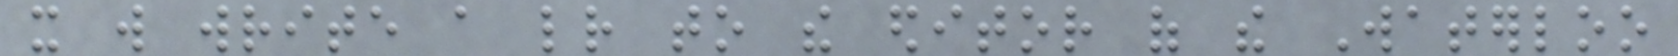it will write a letter to the editor of the Waterloo
